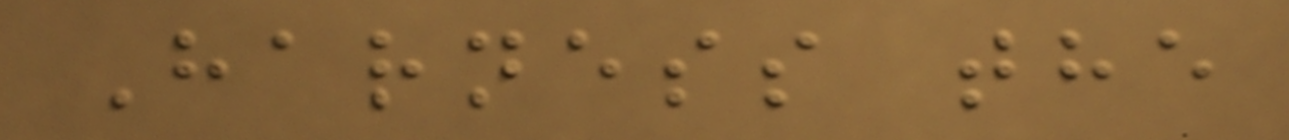Harness the
